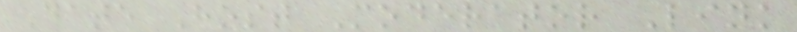Date Host Moderator Link
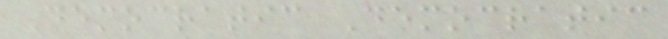Democratic Democratic
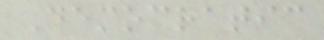Democratic
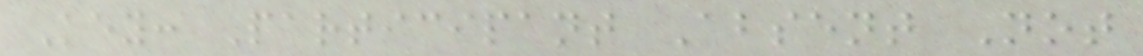Key: Participant Absent Not
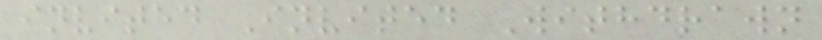invited Invited Withdrawn
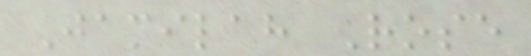Jamilah Rose
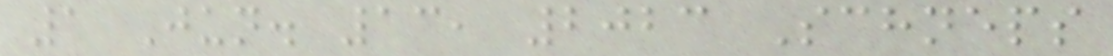1 Jun. 13, 2023 Schneps
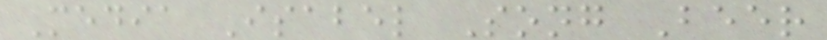Media Isabel Song Beer
